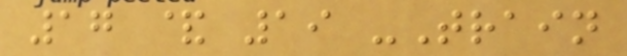17 & 19 -Train
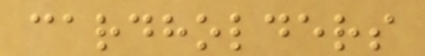cardholders
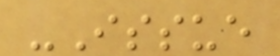-Issue
